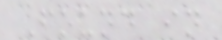Found in
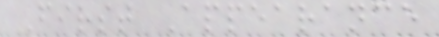First Appearance
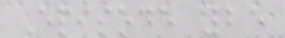Episode 25
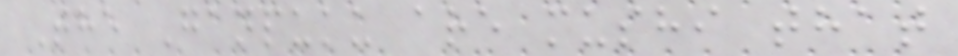The Ganpuku are mushi that
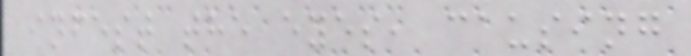infest the eyes, causing
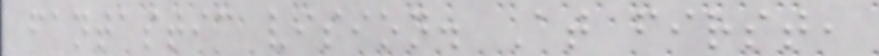fantastic vision. At first,
